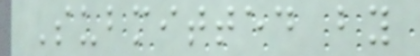Submitted by
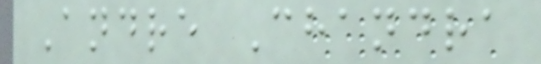Andre Chandra
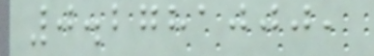0.2781000,
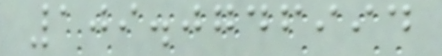109.0746994
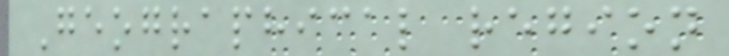Geographical region
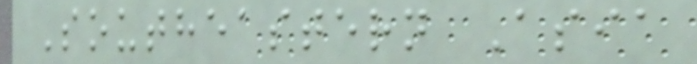Southeastern Asia
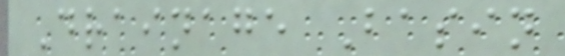Drainage Basin
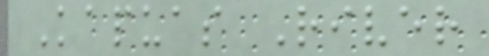Kapuas River
